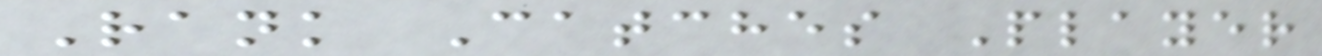Rank Catches Player
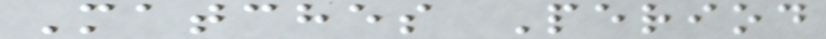Matches Period
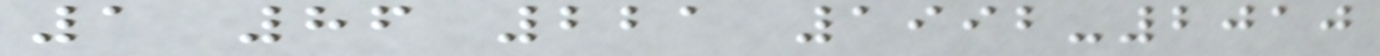1 86 221 1992-2010
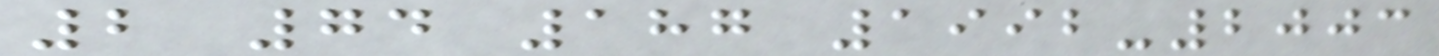2 74 187 1992-2003
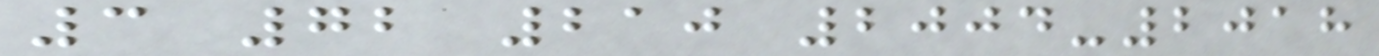3 72 210 2004-2018
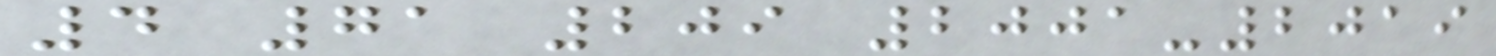4 71 209 2001-2019
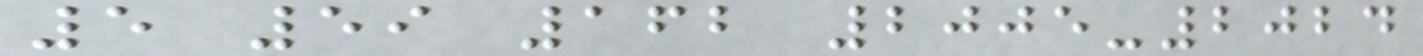5 59 162 2005-2024
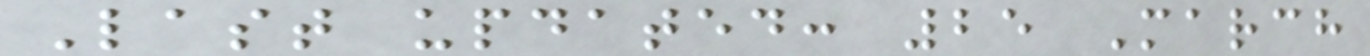Last updated: 25 March
